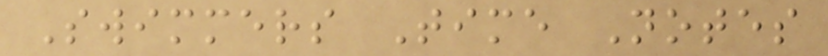Swimmers Time Notes
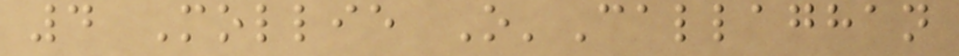4 Mollie O'Callaghan
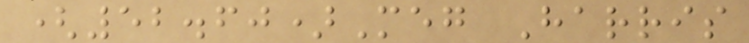(52.60)Meg Harris
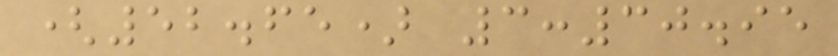(52.65) 3:30.95
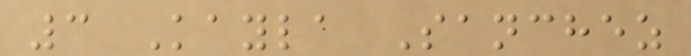3 Kayla Sanchez
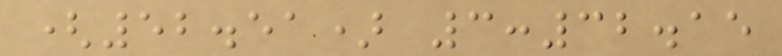(52.51) 3:32.15
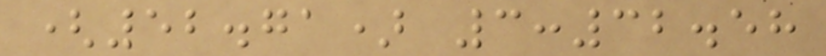(52.71) 3:32.58
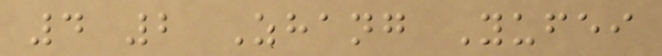4 2 Zhang Yufei
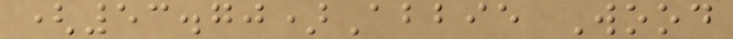(53.70)Abbie Wood
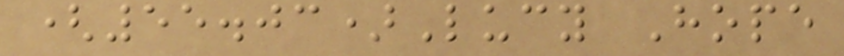(55.03)Lucy Hope
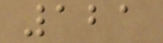121
